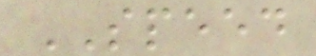SPEED
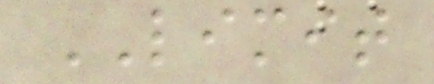LIMIT
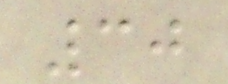30
